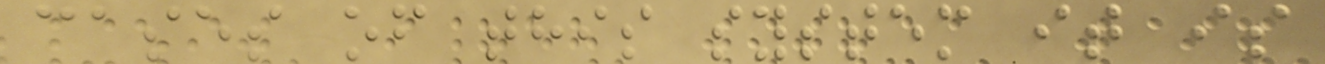cases of this system it is
